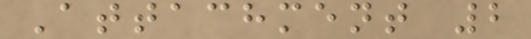Attachment 2
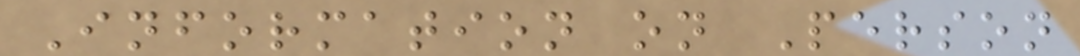Information on Person
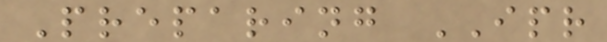Preparing IPR
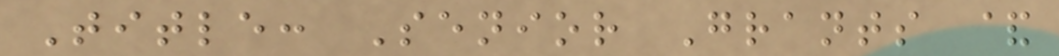Title: Senior Grants &
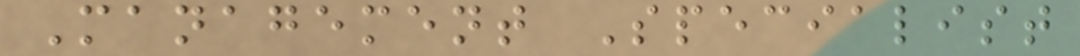Management Specialist
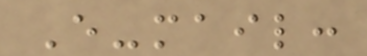E-mail:
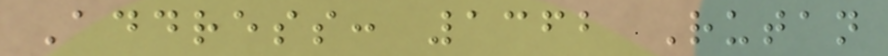Address: 1362 Rutan
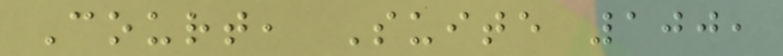Court, Suite 100,
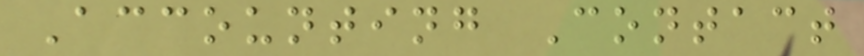Accounting Contact
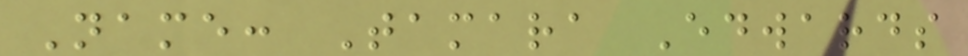Name: Tamara Edwards
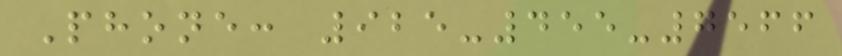Phone: 925-455-7566
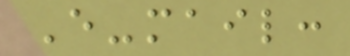E-mail:
